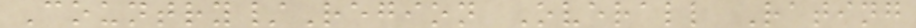Country/Region Overall Rating
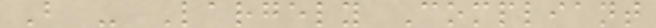B - Largely Compliant
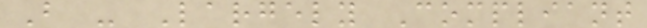B - Largely Compliant
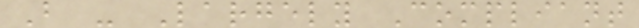B - Largely Compliant
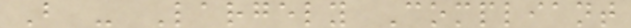B - Largely Compliant
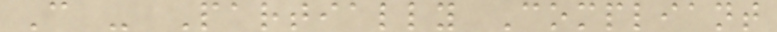C - Partially Compliant
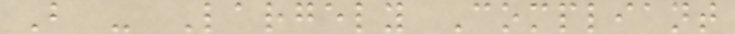B - Largely Compliant
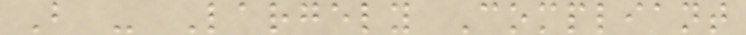B - Largely Compliant
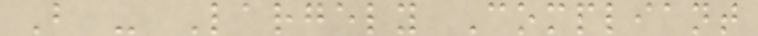B - Largely Compliant
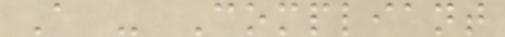A - Compliant
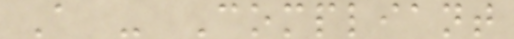A - Compliant
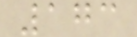173
